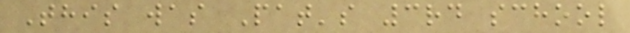This was Pat's 3rd school
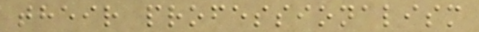their professionalism
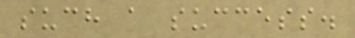such a success.
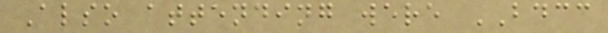Also attending were BDCC
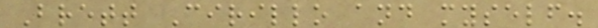Brett Cirillo and myself.
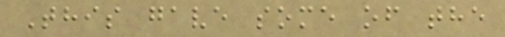This gave some of the
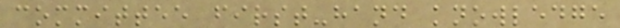committee first-hand knowledge
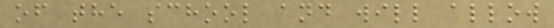of the school and will allow
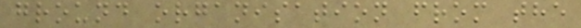ground organisation from the
